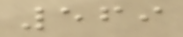569
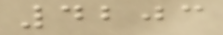4203
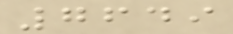7649
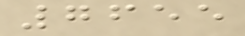7655
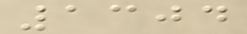1304
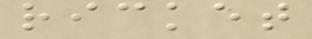ricket
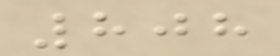808
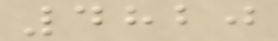4820
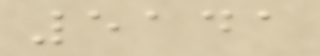5141
